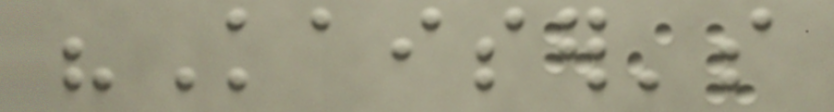"Kaiser's
